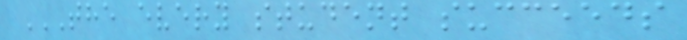THE EVERY STUDENT SUCCEEDS
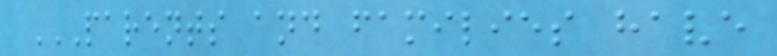PARENTS AND FAMILIES HAVE
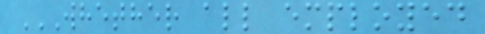WHETHER ALL EMPLOYED
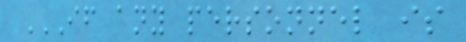IF ANY PERSONNEL IS
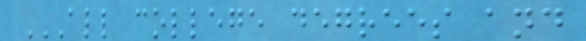ALL COLLEGE DEGREES AND
